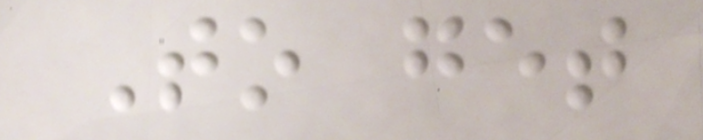To get
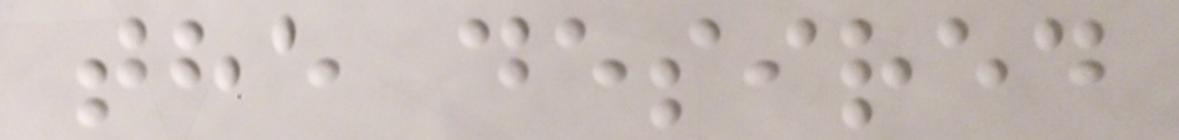the desired
